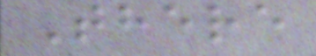There
